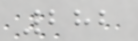282
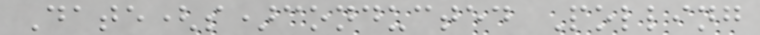Date(s)conducted Polling
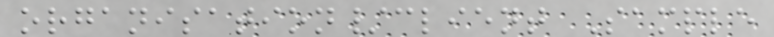organisation/client Sample
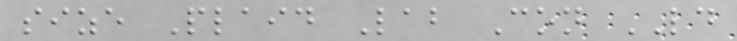size Plaid Lab Con LD
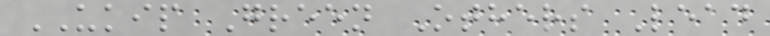UKIP Green Others Lead
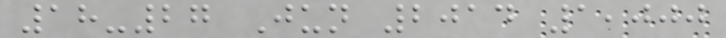18-27 Jun 2014 1,000
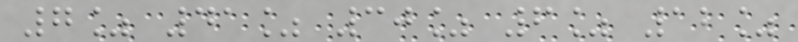7% 41% 30% 6% 12%
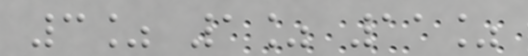3% 1% 11%
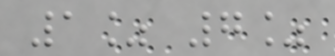1% 7%
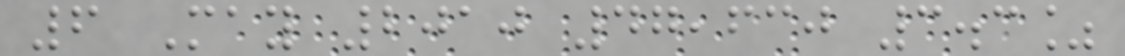6 May 2010 47,630 3.3%
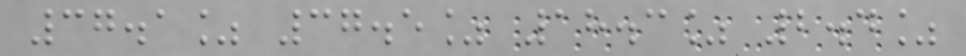37.1% 37.5% 18.3% 2.4%
